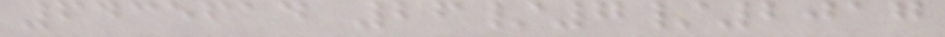6435614 26/7/2017
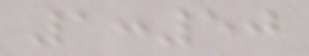1:50
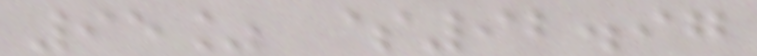95% $92.97
